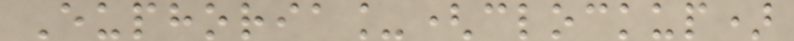Euphoria_(clockup)
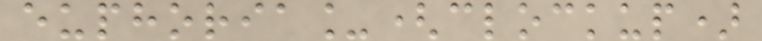euphoria_(clockup)
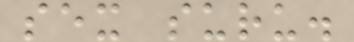sex suru.
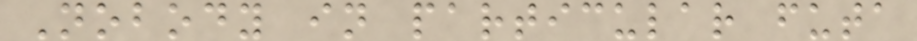Nobody in particular futa
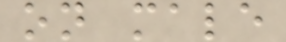on male
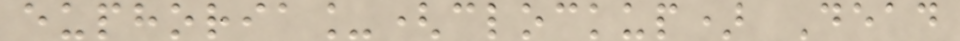euphoria_(clockup) Dead
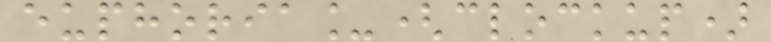euphoria_(clockup)
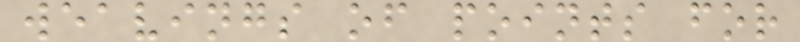weavings of points for
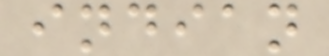indian
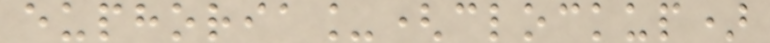euphoria_(clockup)
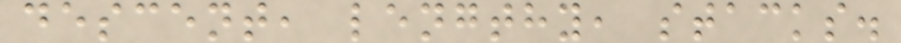descent, lengthy, stacks.
